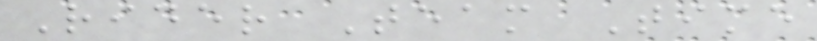Rider Team Time
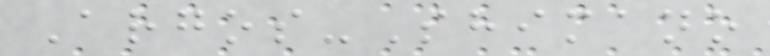Argos-Shimano
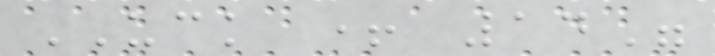UCK + 14"
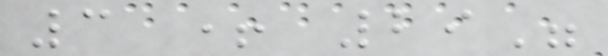3 + 29"
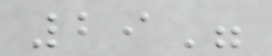29"
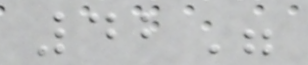42"
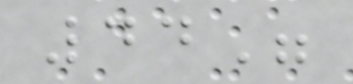44"
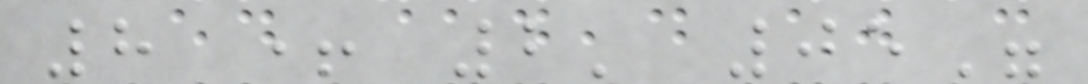8 + 2' 05"
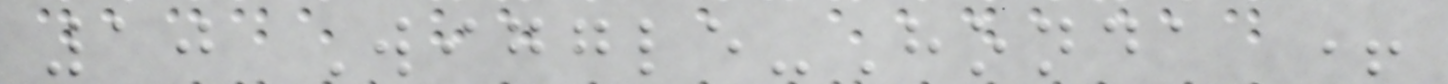10 Wiggle-Honda +
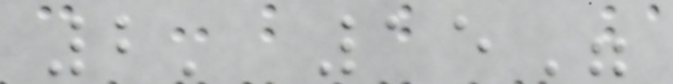2' 15"
